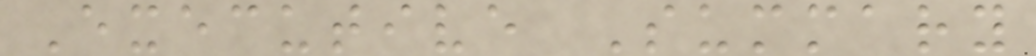Executive Summary
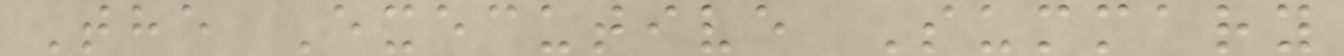The Executive Summary
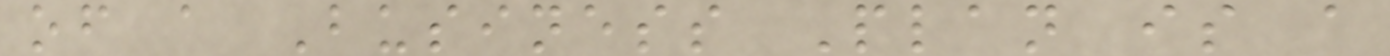of a Business Plan is a
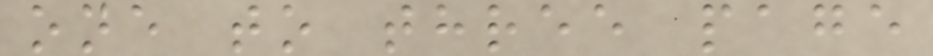one to three page
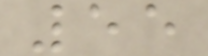55
